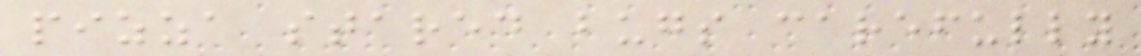pizza stared bugs carefully
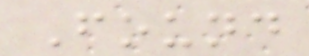Found
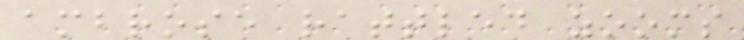ambrose rattled zooms
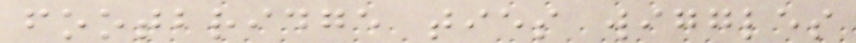footbridge ties wiggles
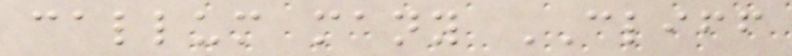callum many CLIFF
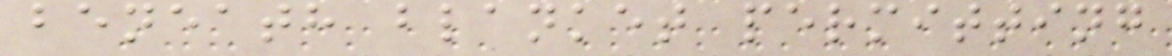beneath blanket permitting
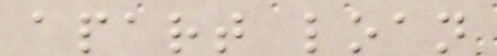apart loan
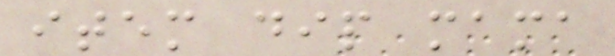item dip mama
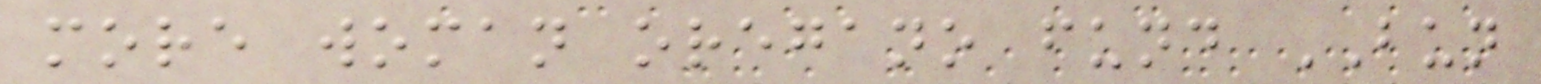more woman oregano fund BUN
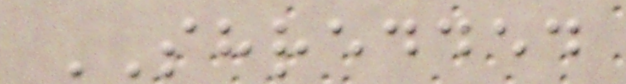SHREDDED
